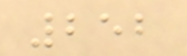252
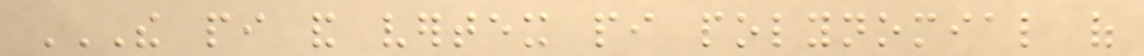THE PI AND VERTEX PI POLYNOMIAL OF
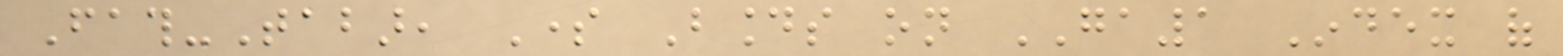Fath-Tabar, Some Bounds on GA1 Index of
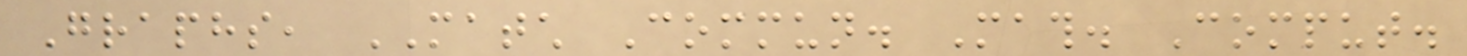Graphs, MATCH Commun. Math. Comput.
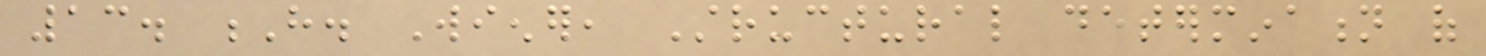13. H. Wiener, Structural determination of
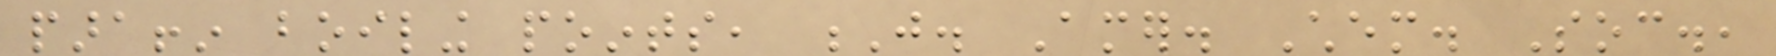paraffin boiling points, J. Amer. Chem. Soc.,
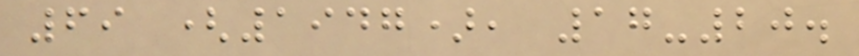69 (1947), 17-20.
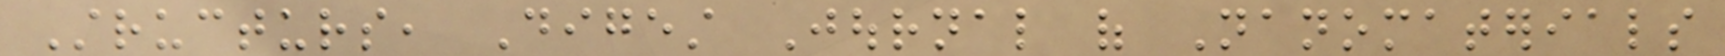Structurs, Digest Journal of Nanomaterials
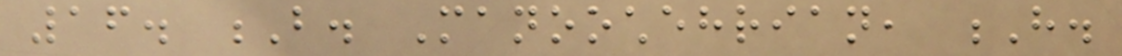16. B. Manoochehrian, H.
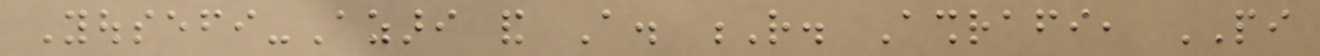Yousefi-Azari and A. R. Ashrafi, PI
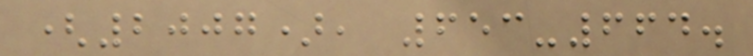(2007), 653-664.
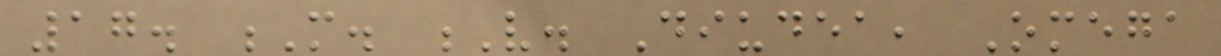17. M. V. Diudea, Omega
